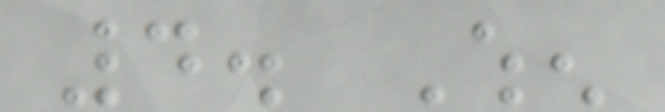4. When
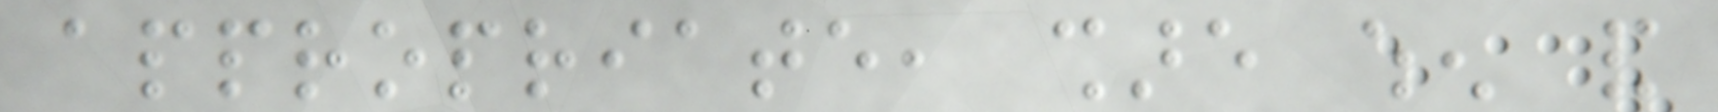appropriate, share when and
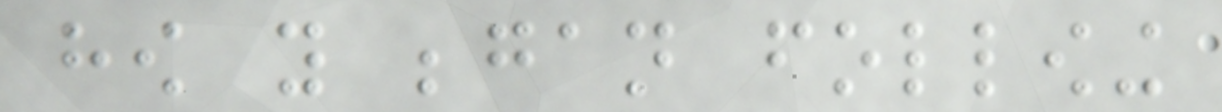how you began following
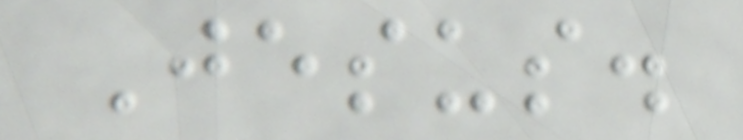Jesus.
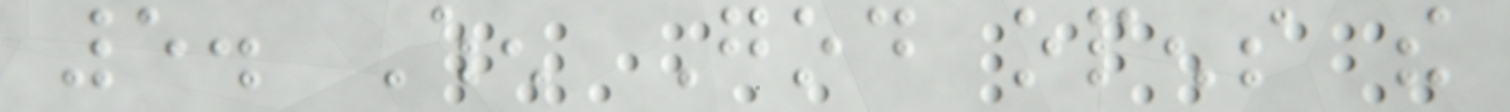5. When God opens the
